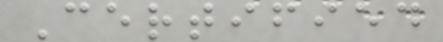Certified
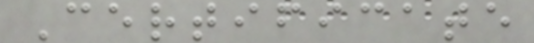Certificate
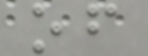of
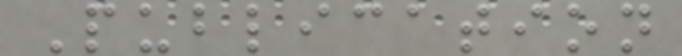Publication
